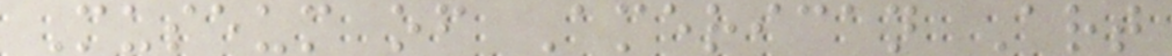Museum of American Art
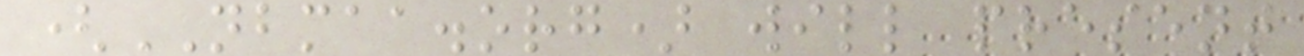(NBMAA.org) will present
